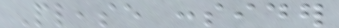Please consider
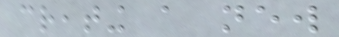creating a new
